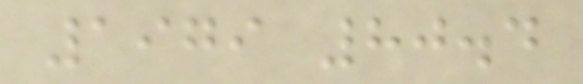1979 80.4
